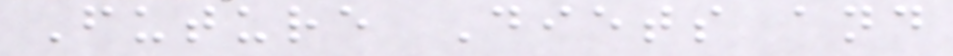Future Diets and
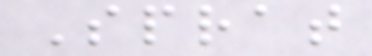Sprat
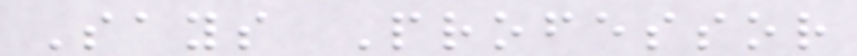Says Professor
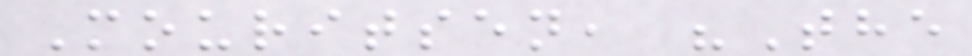Mouritsen, "The
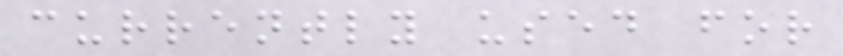currently used for
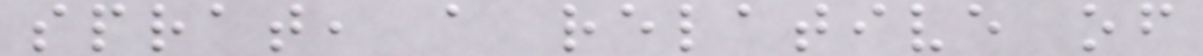sprat, a relative of
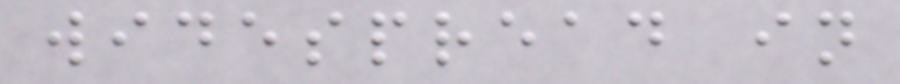widespread in
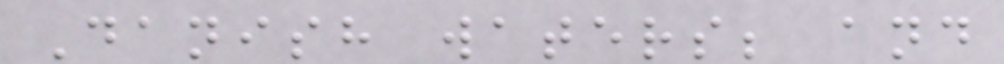Danish waters; and
